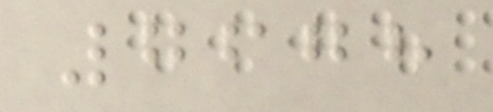7678
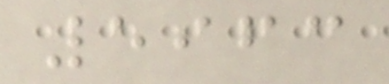5963
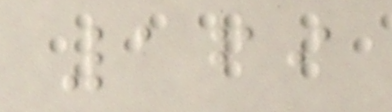169
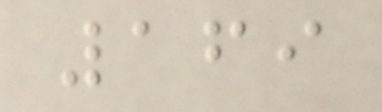169
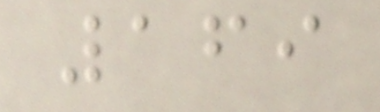169
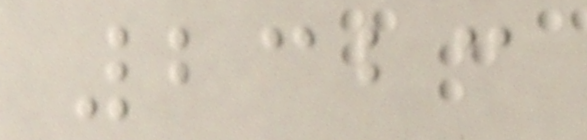2323
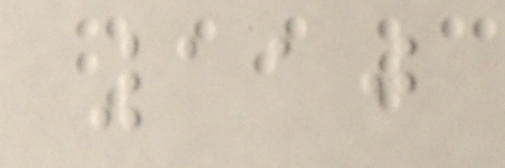110
